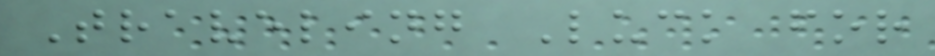Traveling Luck for
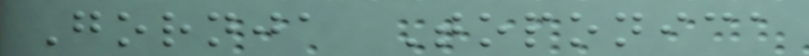Gornja Toponica
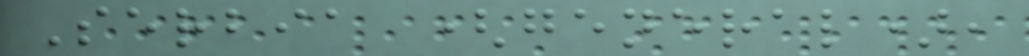Serbia (general),
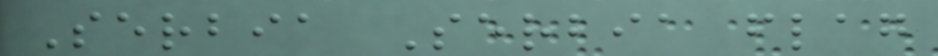Serbia Serbia flag
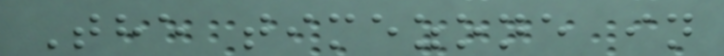The timezone in
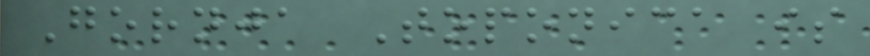Gornja Toponica is
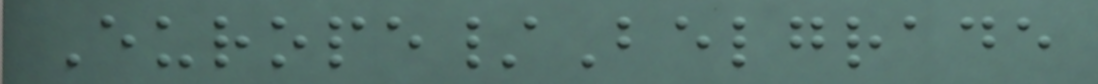Europe/Belgrade
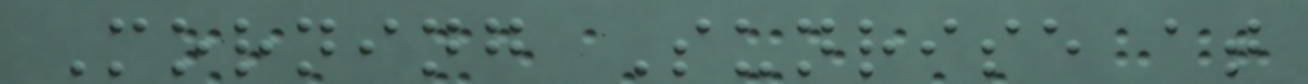Morning Sunrise at
